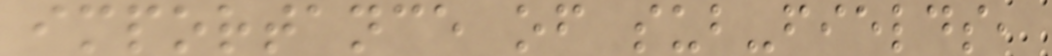importance of sub-fields,
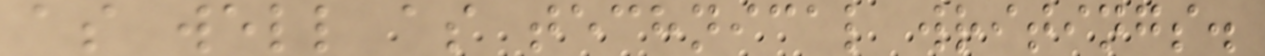as well as technical writings.
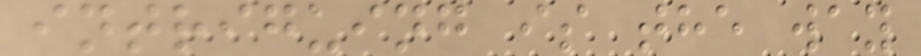intriguing is the way
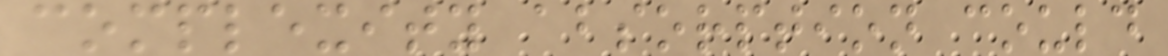complexity absorption could
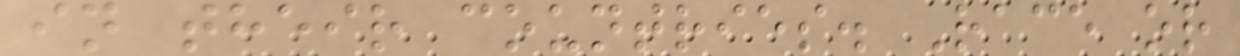in their countries. Race or
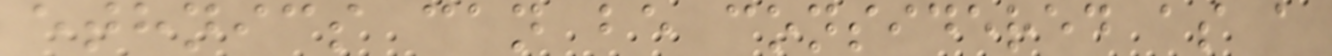ethnics can be considered as a
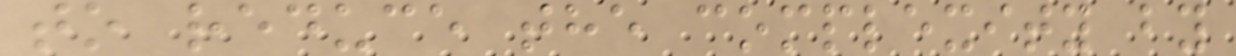to reduce the complexity by
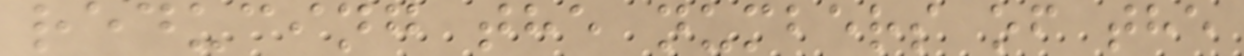reducing the numbers of the
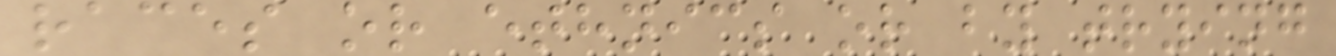races or ethnics or by trying
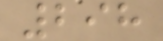298
